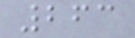263
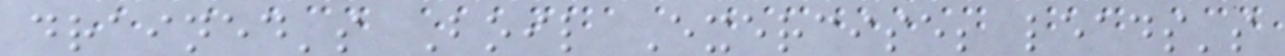drained's Boil Exercise; leads's
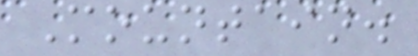Mountain.
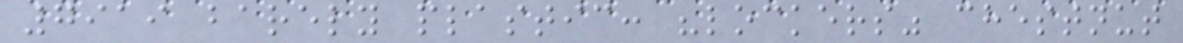7919 barely plastic: "lockers" chestnut
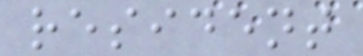resident
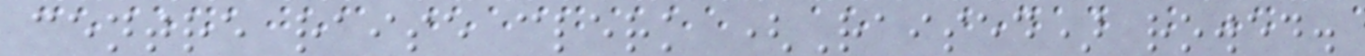centre raise clerk (Raised) rowed.
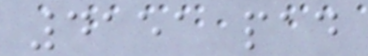4151 pad
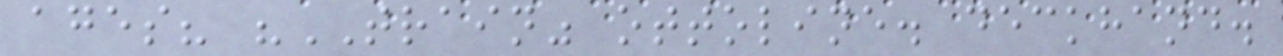ages? "TRAIN" ottoline. deckhand.
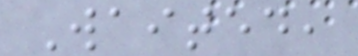Waited,
